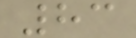83
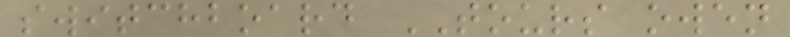switchboard TOURS owen
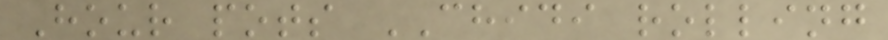Hour pots CHIDI rolling
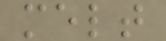melt
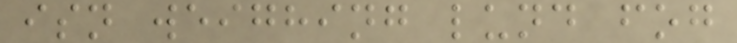isn weighing lund fog
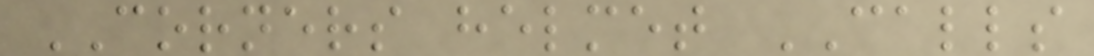CORNERS helmet CALLS
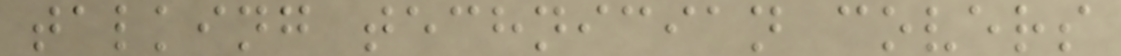talking technician covers
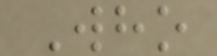Who
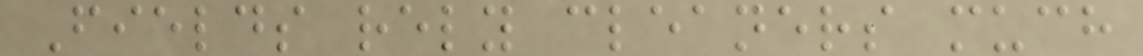Fields rely cleaners much
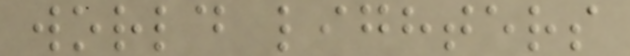world lighters
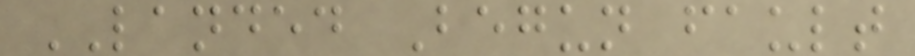LANDED Begun fault
